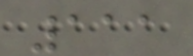111
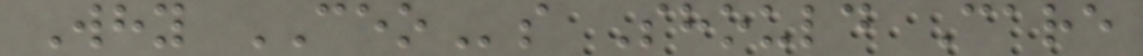Why CEOs Should Care
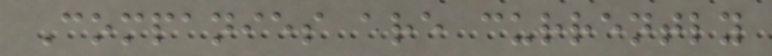Companies are currently
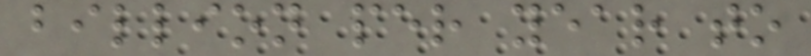billion per year to
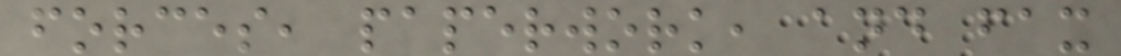forces, paperwork, and fax
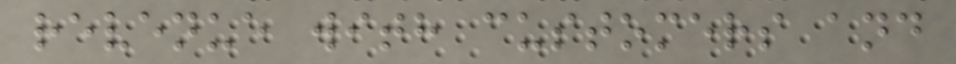revenue with customers and
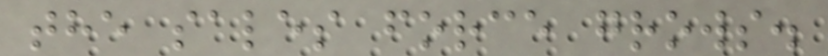the sales force grows.
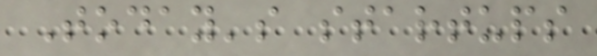Today's startups
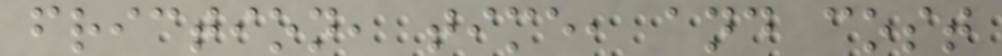friction, time, and cost
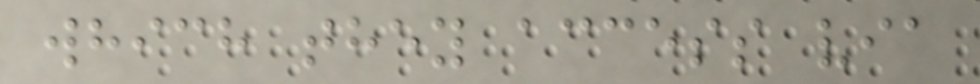which they access via
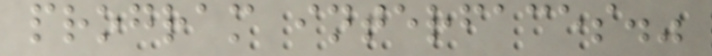program interfaces."
